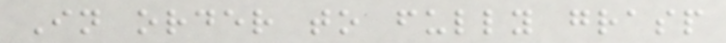In order to fully grasp
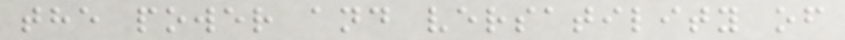the power and versatility of
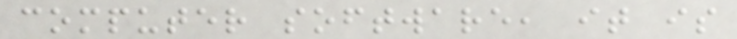computer software, it is
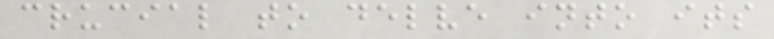crucial to delve into its
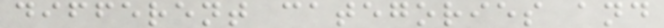different categories and
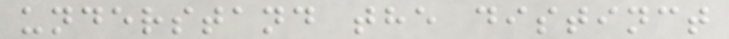understand the distinct
